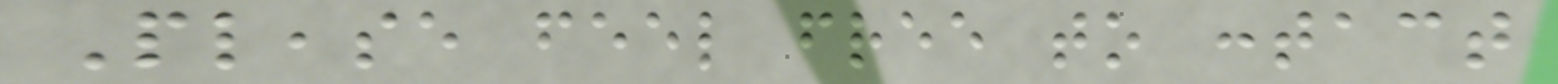Please feel free to contact
